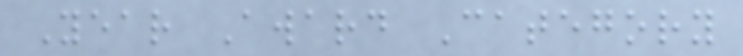Year Award Category
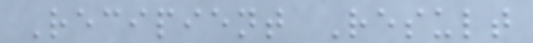Recipient Result
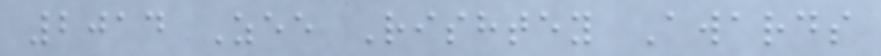2014 Zee Rishtey Awards
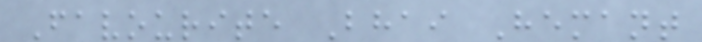Favourite Bhai Hemant
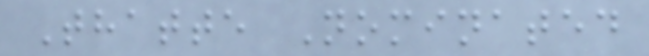Thatte Nominated
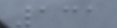131
